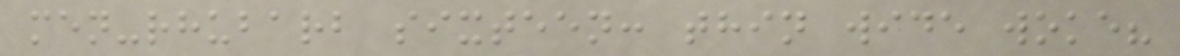men-rhubarb sixteen: thin wide woke?
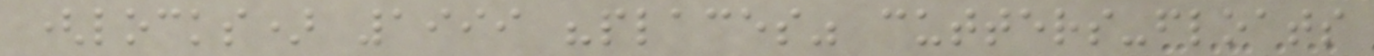(locks) 1999 "places" cutters-floats
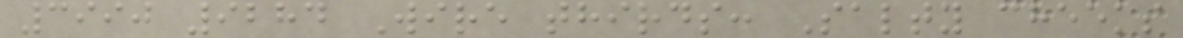3990 9284 Wire thirds: Salty cheeks
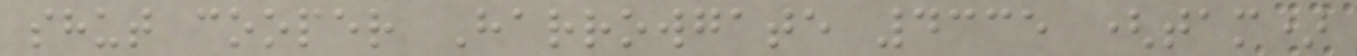shut cooper Harrowgate 4335 (tam)
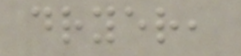dryer,
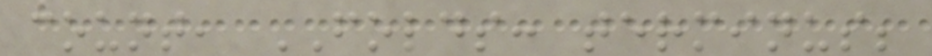count, FOLDS: terminus;
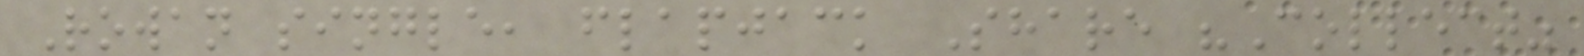Rowan single, flapjack Share "Collect"
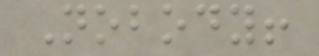Nobody!
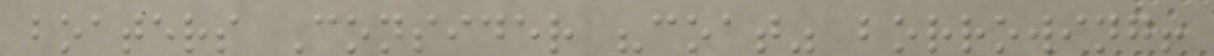boaters Consider "coat" borrowing!
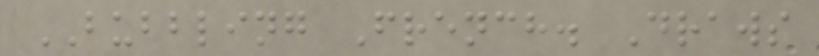BUBBLING French. Draws
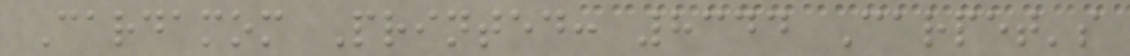Cardamom Printed: 8344 Carpet's
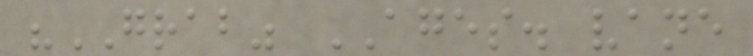"GRAB" AGES. vane
